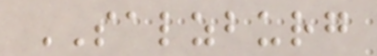SALZBURG
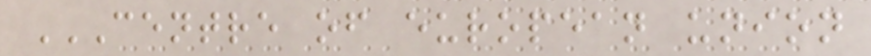CENTRE OF EUROPEAN UNION
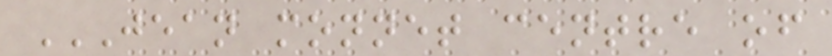JEAN MONNET CENTRE OF
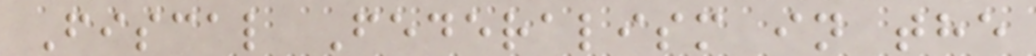Fiscal Federalism in the
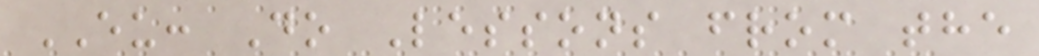EU: Do Lessons from the
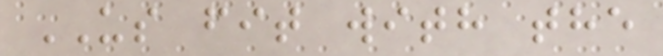US fit with the
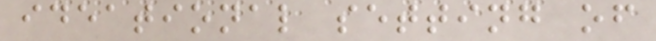ideational setting of
